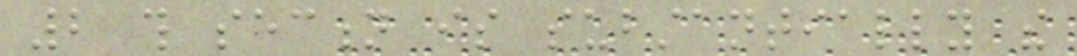2 this section is substantially the
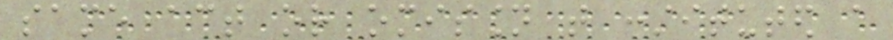same act or omission that constituted a
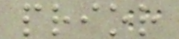prior
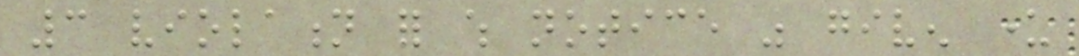3 violation for which notice was given under
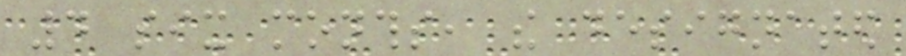4 six months, the designated
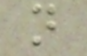not
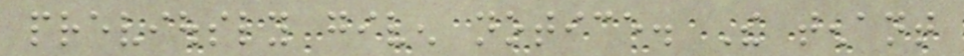previously given notice. The tenant
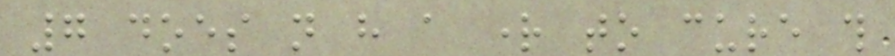7 does not have a right to cure this
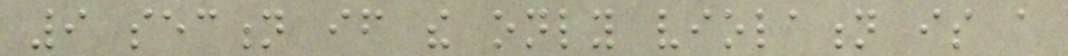9 section if the only violation is a
